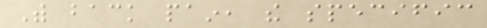With back pain, the specific
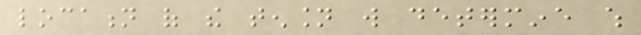location of the tension will determine which
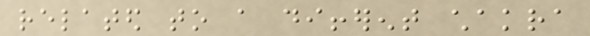related to a different chakra
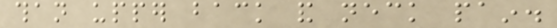than upper back and neck pain.
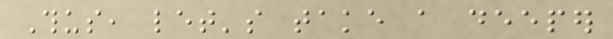Thus, let's take a deeper
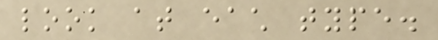look at each type.
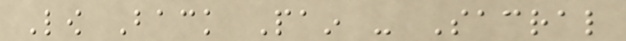Low Back Pain - Sacral
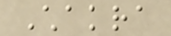Chakra
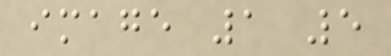image 1 5
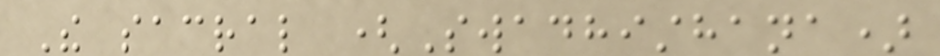The sacral (Swadhisthana)
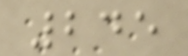245
